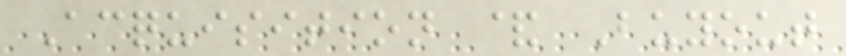Acquisition & Buyout
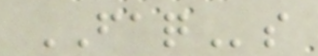FAQs
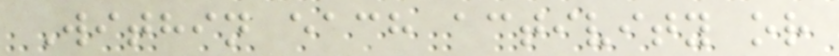Within each activity or
